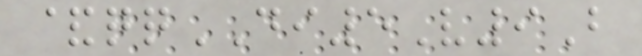&qqDI5V9B
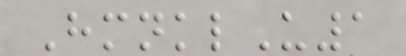HmnklU1
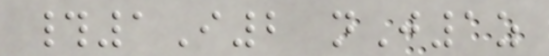#1I2 nJ1z
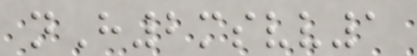nH2msvv1
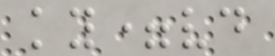ky=vd
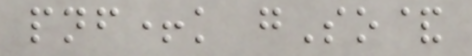pnf+k gSo&
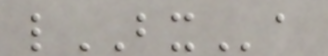lBXa
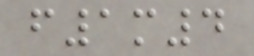f1m4
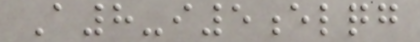A8-i5elqg
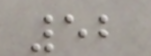52
